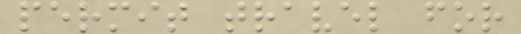permit travel for
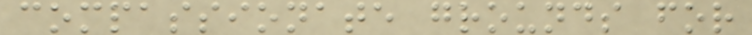compassionate grounds for
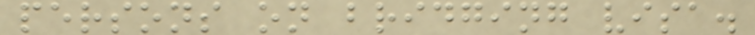persons on bridging visa.
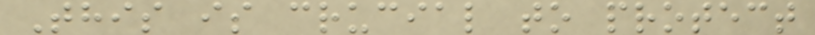This is crucial to protect
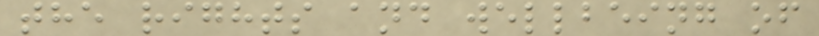the rights and wellbeing of
